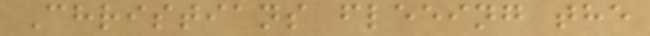Christians fleeing the
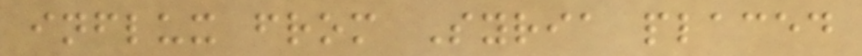influx from Syria placed
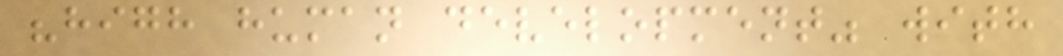"high human development" with
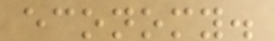economy.
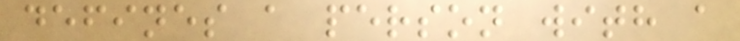defines a person with a
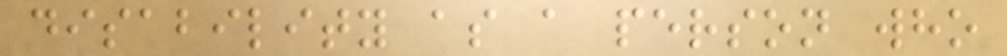disability as a person who
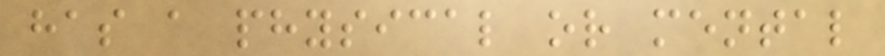has a physical or mental
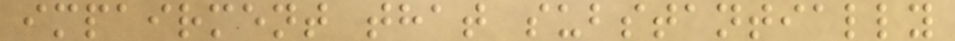impairment that substantially
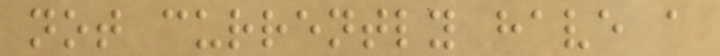not currently have a
